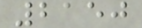2150
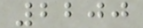2200
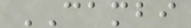CAMBI
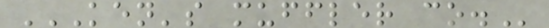KEN'S MUFFLER CO.
